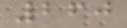260
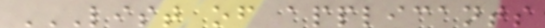LIST OF APPLICANTS
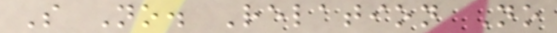S No. Relation No
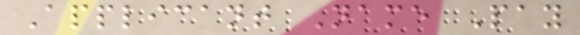Applicant Name Pay
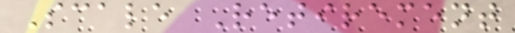Scale Retirement
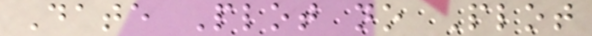Date Plot no Plot
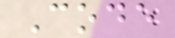Code
